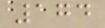174
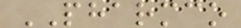PHARMCO
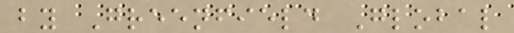by Greenfield Global
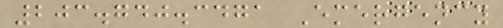203.740.3471 Emergency
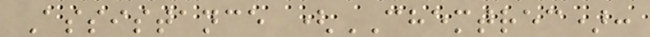Assistance (CHEMTREC):
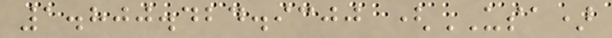1.800.424.9300 (USA)
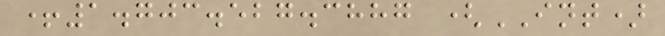+1.703.527.3887 (INT)
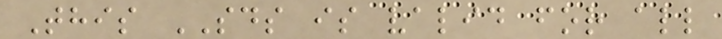This SDS is valid for all
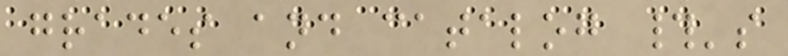grades and catalog #'s
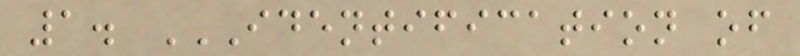1. IDENTIFICATION OF
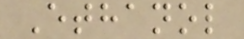Ethanol
